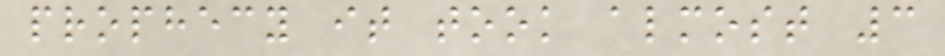prophecy it took almost 3
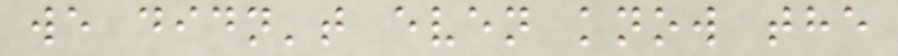we didn't even know the
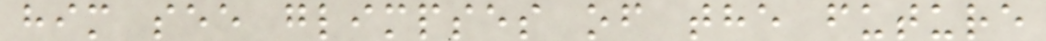him see glimpses of the future
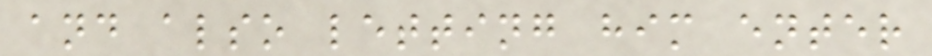and also letting him enter
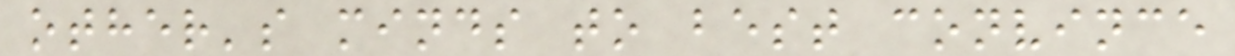other's minds to best convince
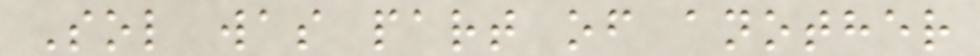Sol was part of another
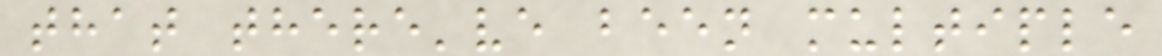that there've been multiple
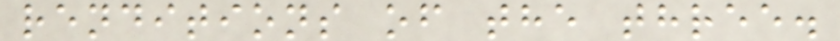renditions of the three.
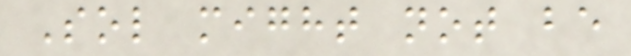Sol might not be
